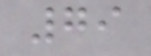79
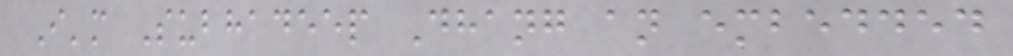I'm Subhadeep Dhang an embedded
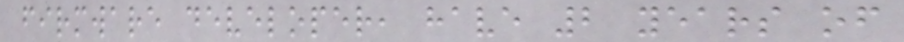firmware developer, have 2 years of
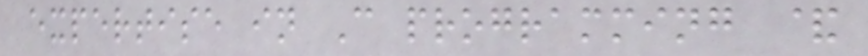expertise in C programming &
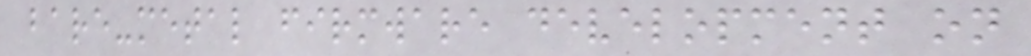bare-metal firmware development on
